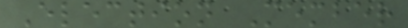Election Member
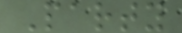Party
